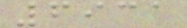6931
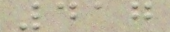417
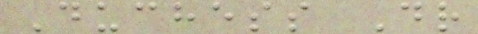Duchess Dr
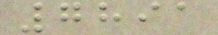7891
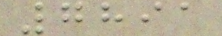7891
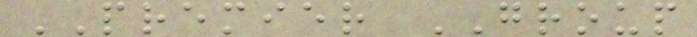PREMIER GROUP
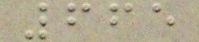665
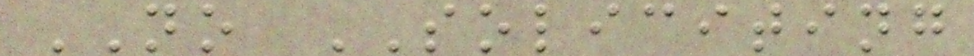NO SOLICITING
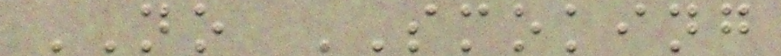NO SMOKING
